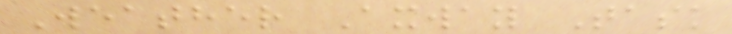Weather Axway Task
